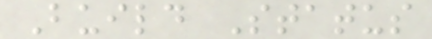Build Status
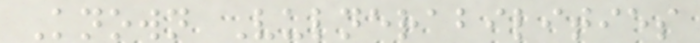Known Vulnerabilities
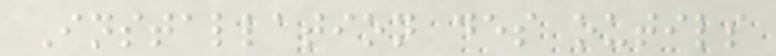Installation des outils
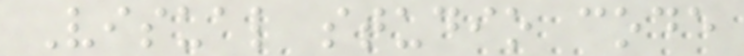Visual studio code
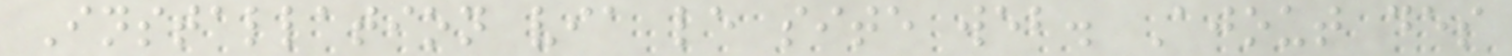Installation via le site web. Ajout des
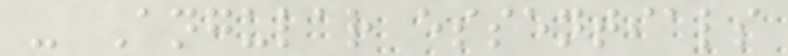- Angular essentials
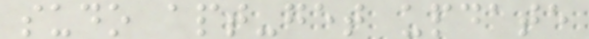sudo apt-get update
